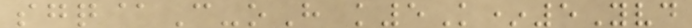sgq@C-oH k5K*5Yvd
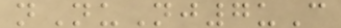nNuNj7uC
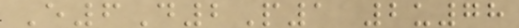E6D2P1 2u78
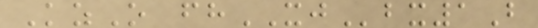KzO fhXJbx1B
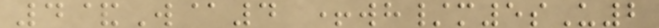4&W@4 +wh/m5sU2
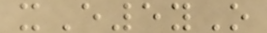xE5yO
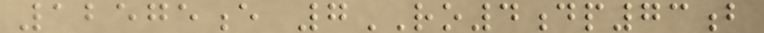12575e 7RO4dp73b
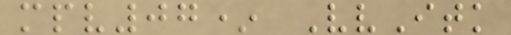mpv07* VvItk
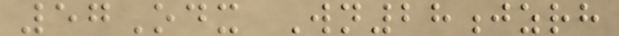57Odx Wn28jzrh
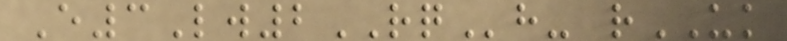E3Lw2RQh- rUK
